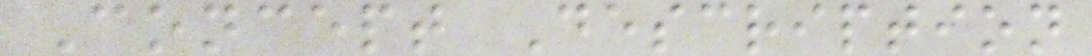Concept Description
